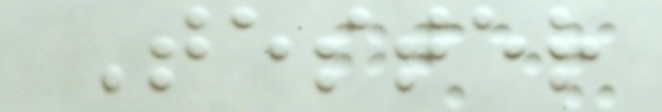Tester
